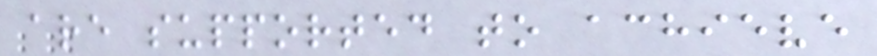are supported to achieve
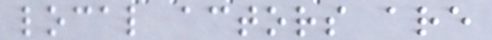local actors are
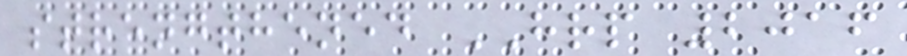strengthened HRP 2016
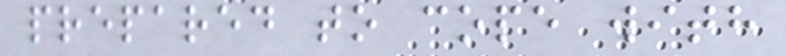prepared to cope with
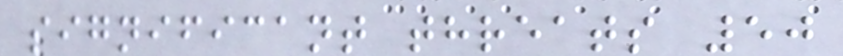significant threats 50
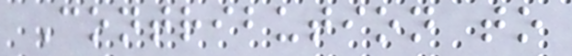Contribution to
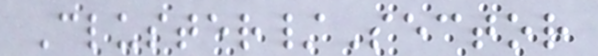Cluster/Sector
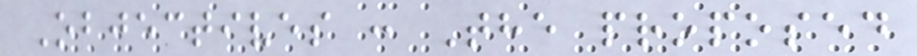Objectives : The proposed
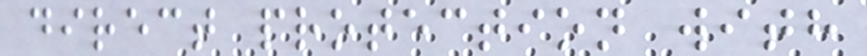direct protection with
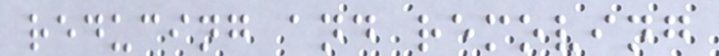reducing and removing
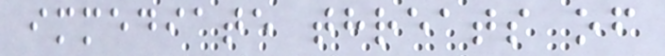immediate threats of
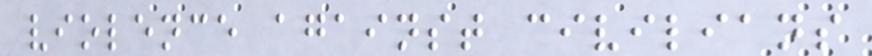violence against civilians
